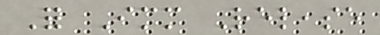For Immediate Release
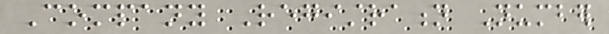Company Registration Number
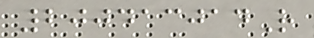200413014R
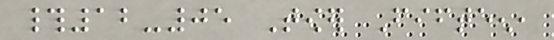#12-05 Tower Fifteen,
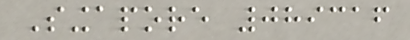Singapore 089316
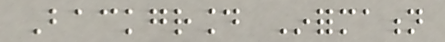Background Information
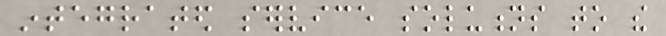integrated service solutions to the
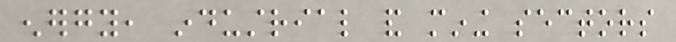energy, industrial and mining sectors
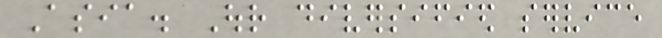Asia. Our diversified service
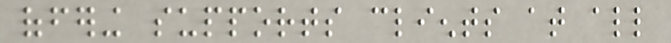offering supports clients at all
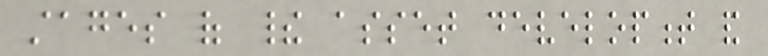stages of their asset development and
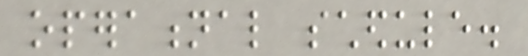operational schedule.
